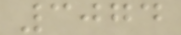3074
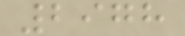2978
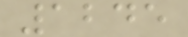1245
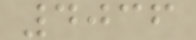4036
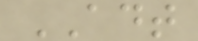ADT
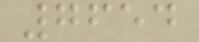7654
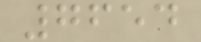7654
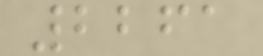2261
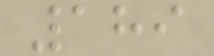189
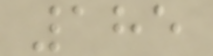185
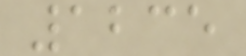1235
